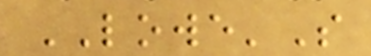LOWE'S
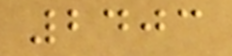2403
